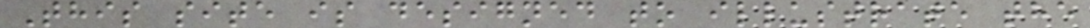This site is designed to illustrate the
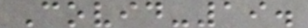Covid-19.
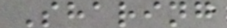Sharing
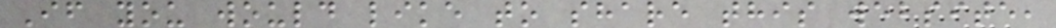If you would like to share this website,
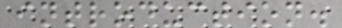introduction.
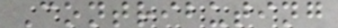Contributing
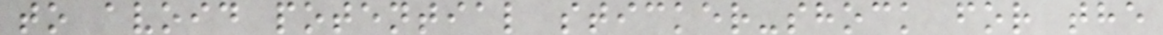to avoid potential sticker-shock for the
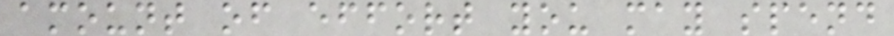amount of effort you may spend
